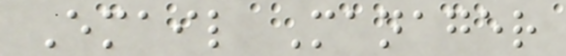Email Manager
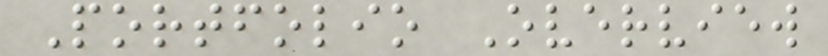Portfolio Overview
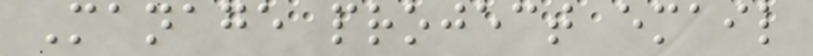Manage project email
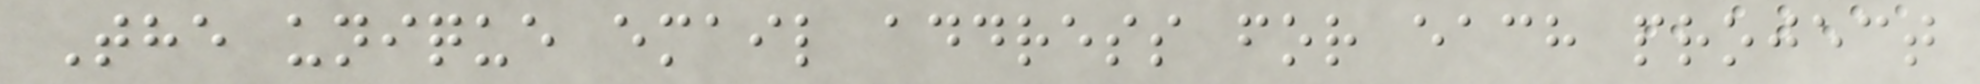The unique email address for each project
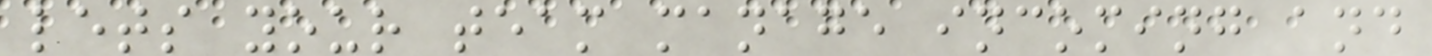lets your team manage incoming and
